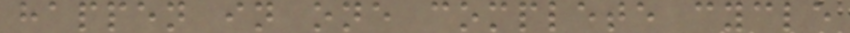happen in one complete cycle
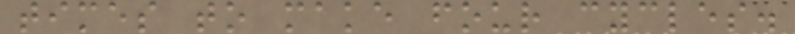times to make four cycles.
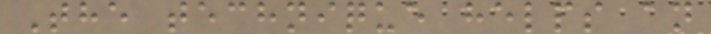The technique helps an
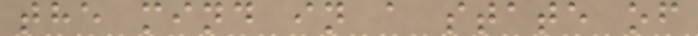the mind in a state of
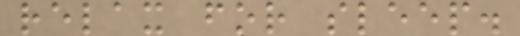relax for sleep.
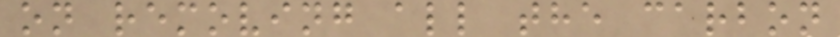on removing all the carbon
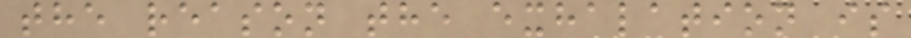the reason the exhalation is
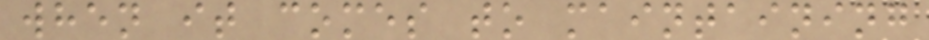when it comes to maintaining
